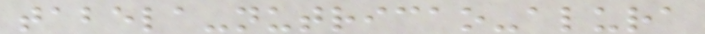tabela-nutricao-alura
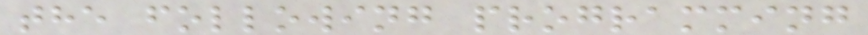the following programming
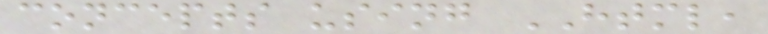concepts using HTML,
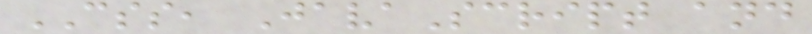CSS, JavaScript and
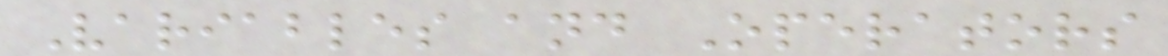Variables and Operators
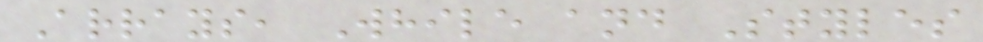Arrays, While and Styles
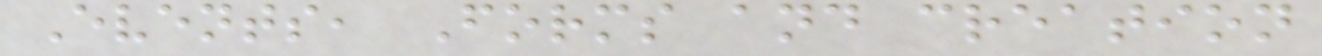Events, Forms and creation
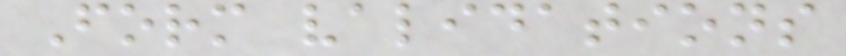Form validations
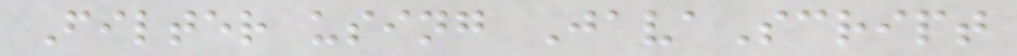Filter using JavaScript
